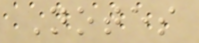Notes
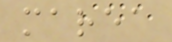marea
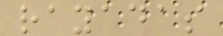rayadas
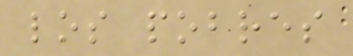los pobres
